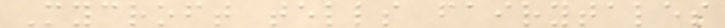Mycroft tells fairytales
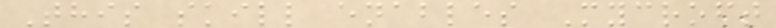This skill enables Mycroft
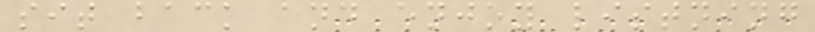sit back and enjoy listning
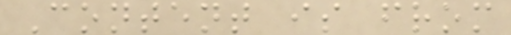Content is from
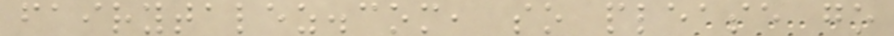fairytalez.com, so please go
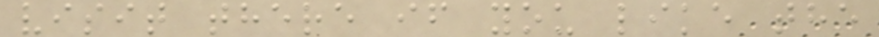visit there if you like the
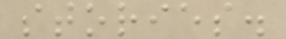stories.
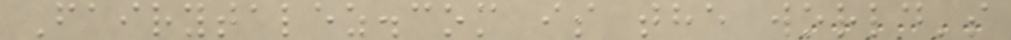Fairytalez.com is the world's
